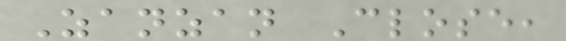Zanzan Close,
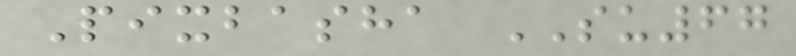Pixbasha SU67
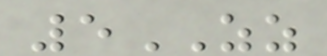5ZZ
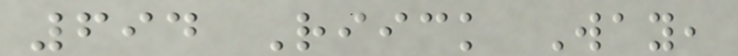694 Riick Way,
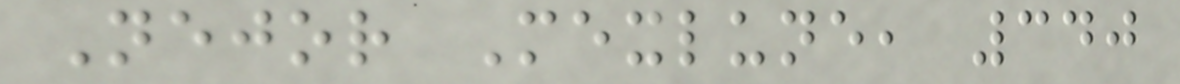Nejor Mexlune, 340
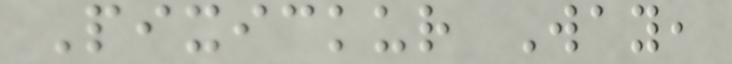Pixickur Way,
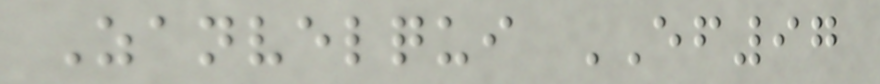Zanvelqui EF97
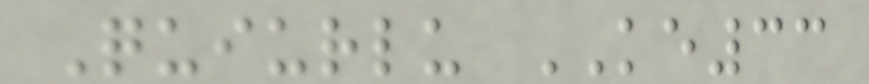Quiurlu KE33
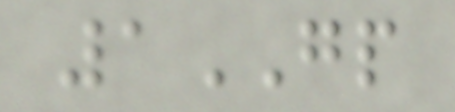1GP
